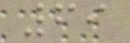69
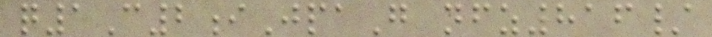q1C2iJpaG nfz816/
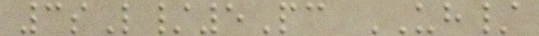3sL/5Pc UH/
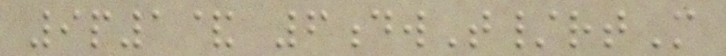9p1& 6dwT/rtM
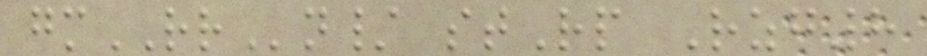gmRRn/ stRp Rzg8
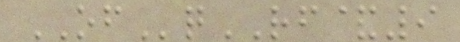OFqRF&9
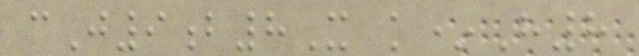cJ9b8X k*H8
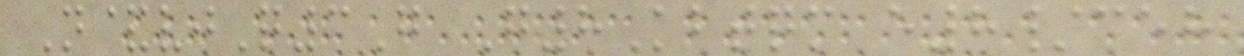N&vjQ3G G8Kbtqm e8/ceh
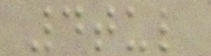4tul
